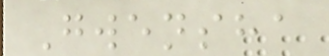Gwensha
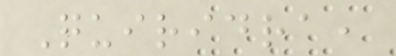Quiridra,
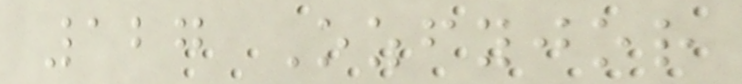127 Ozfyjor
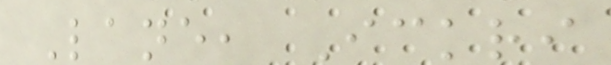Lane, Ickri
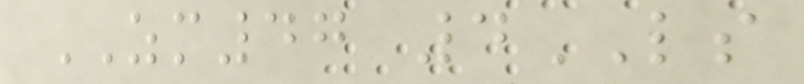ZM47 4LS
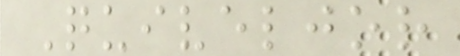Quiveljor
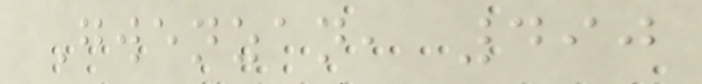Gwenzan, 490
